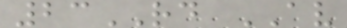23RD AV
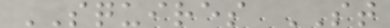SQUIRES ST
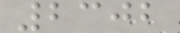2302
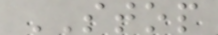STOP
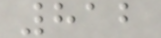812
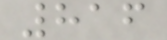816
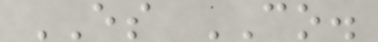ES CO.
